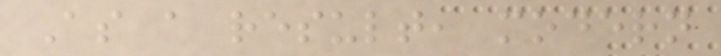As a result, modern
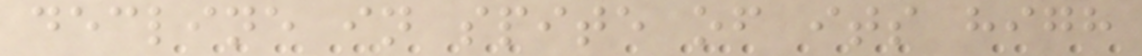decline in spite of its high
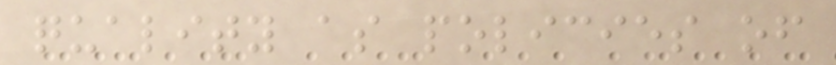quality as policies of
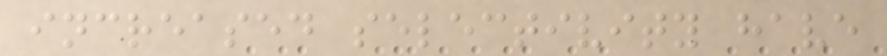increased selectivity have
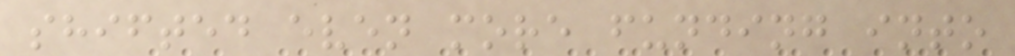shifted even more funding into
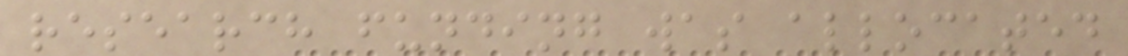research funding was allocated
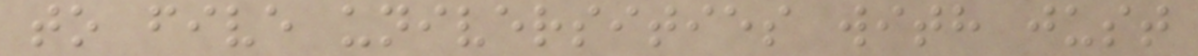to five universities with just
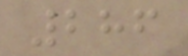286
